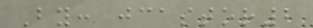By: jcastor2
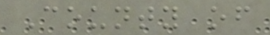County of
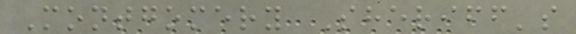Montgomery Sheriff's
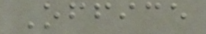Office
